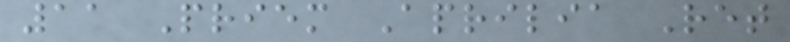11 Priem Aprilia Ret
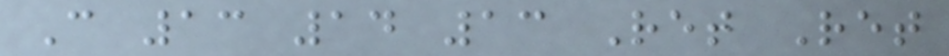C 13 14 13 Ret Ret
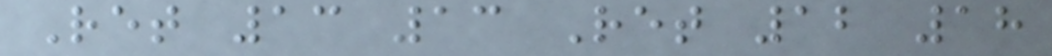Ret 13 13 Ret 12 18
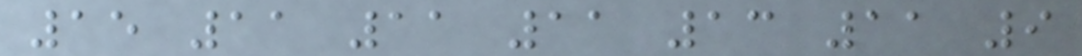15 11 11 11 13 11 9
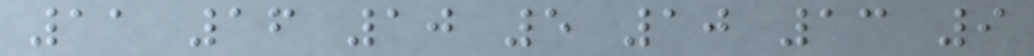11 16 10 5 10 13 9
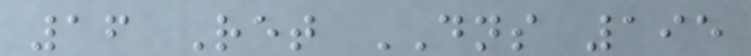16 Ret DNS 195
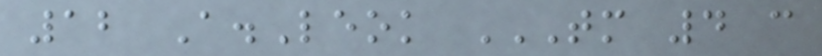12 A.Leok TM 4 C
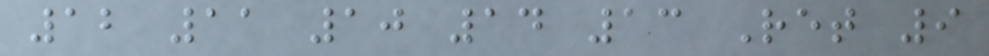12 11 10 14 13 Ret 9
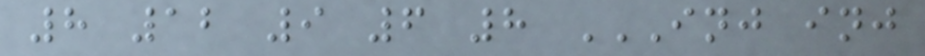8 12 9 6 8 INJ INJ
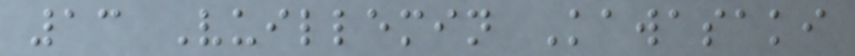13 Vuillemin Kawasaki
